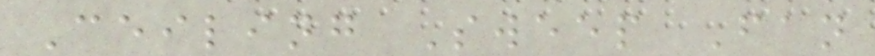Ceiling Sweep Fan
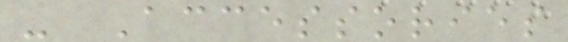- Accessories
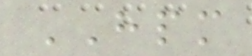HPM
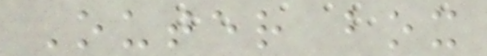Outer box
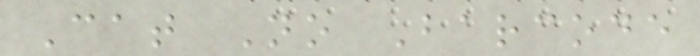Cat No Barcode
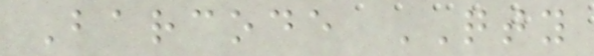Barcode QTY
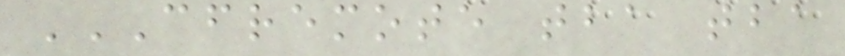CFREMOTE TBA TBA
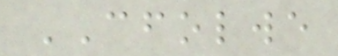CFOLWE
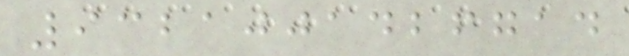9321001426714
